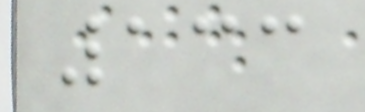133
